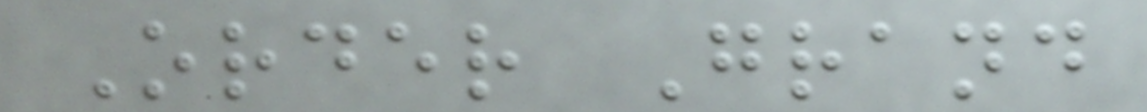Order Grand
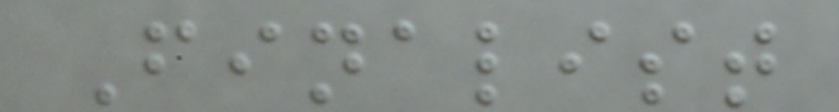Finalist
